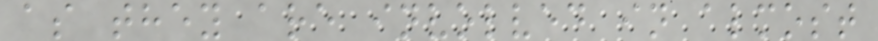as they are involved in almost
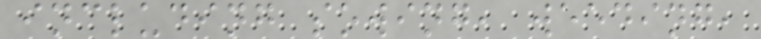including sowing, weeding,
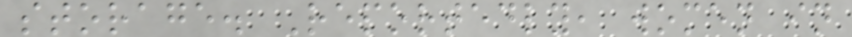storage. Reportedly, women in
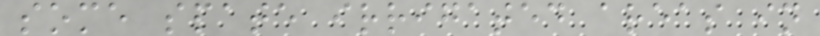some spate irrigated areas in
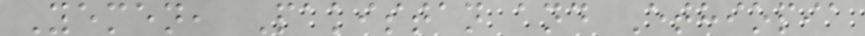Yemen, Pakistan and Ethiopia
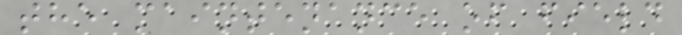the maintenance of field
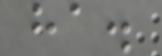ha.
